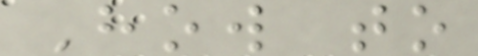How to
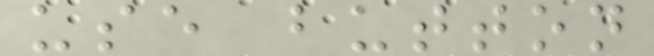use button
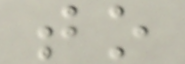to
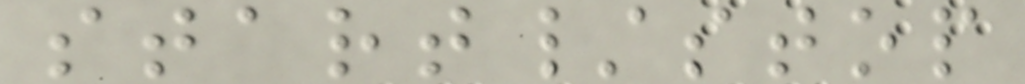start/stop
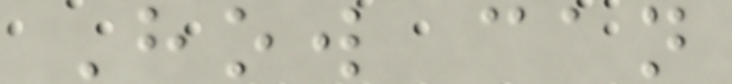How can
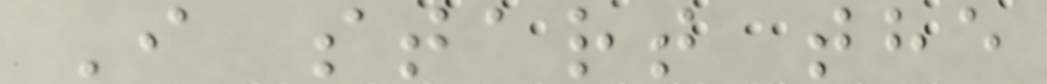I start the
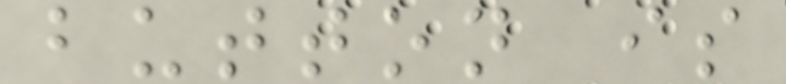button is
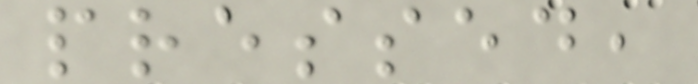pressed,
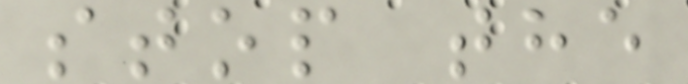stop the
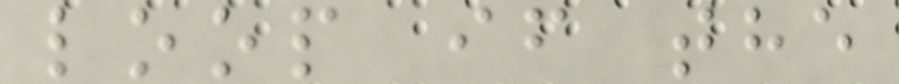loop if the
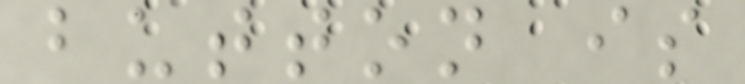button is
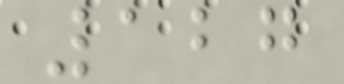127
